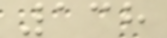138
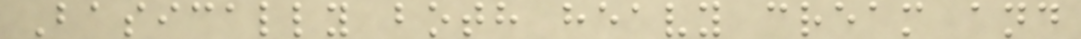Basically both heavy cream and
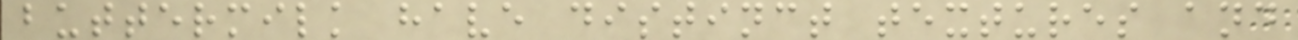buttermilk have distinct textures and
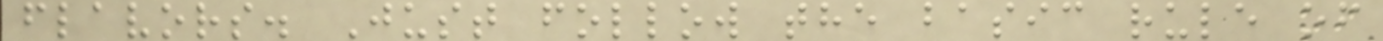flavors. Just follow the basic rule of
